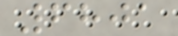6801
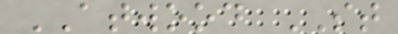ATWOOD ST
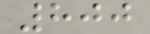800
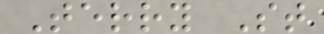Terry St
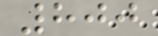800
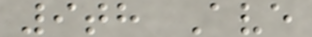9th Ave
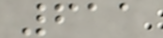611
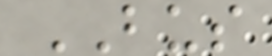BUS
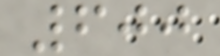600
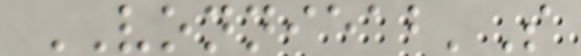VONNIEAB'S
